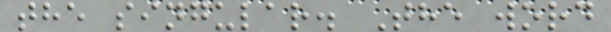the singular. The word
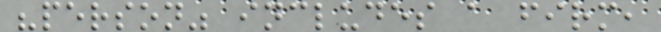"person" includes a firm,
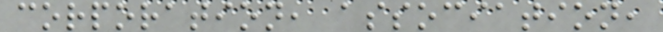corporation, association,
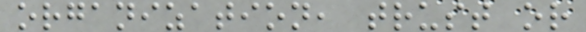organization, trust or
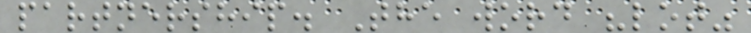partnership. The word "lot"
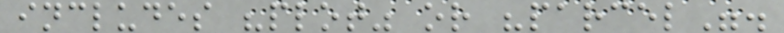includes "plot" or "parcel".
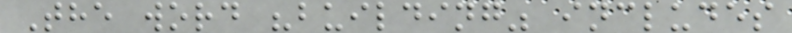The word "building" includes
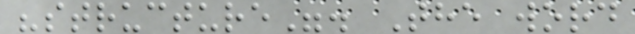"structure". The word
